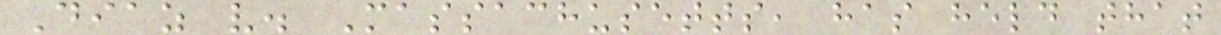Diaz v. Massachusetts, has held that
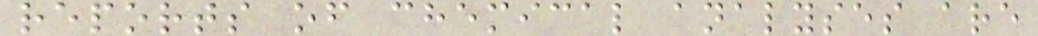reports of chemical analyses are
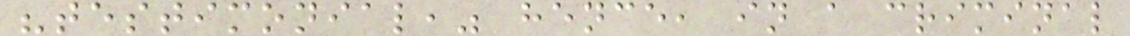"testimonial," hence, in a criminal
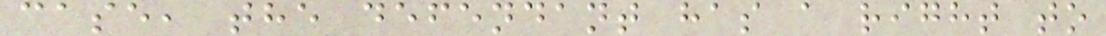case, the defendant has a right to
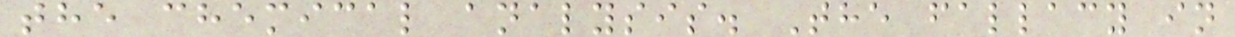the chemical analysis. The fallacy in
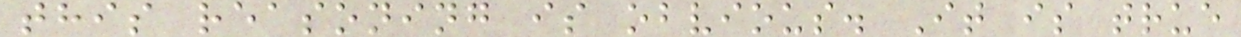this reasoning is obvious. It is true
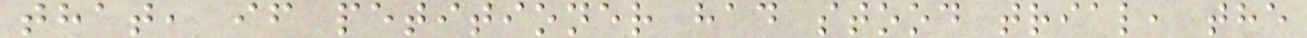that, if petitioner had stood trial, the
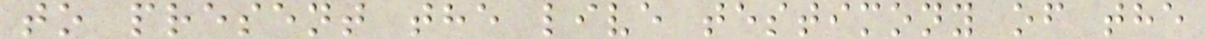to present the live testimony of the
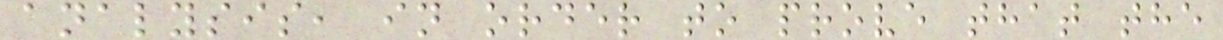analysis, in order to prove that the
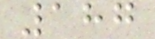187
